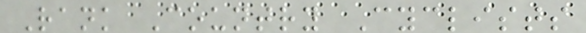Rank Country Cyclists
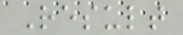Result
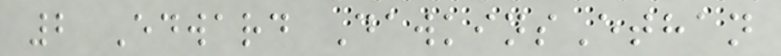2 Edward DawkinsEthan
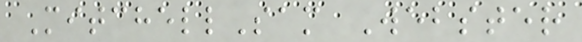MitchellSam Webster
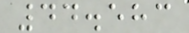44.583
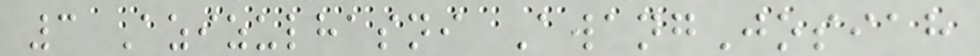3 Azizulhasni AwangJosiah
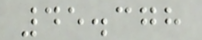45.378
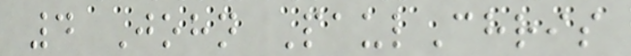4 John PaulChris
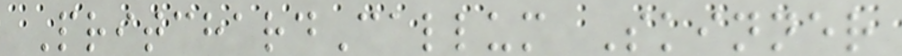PritchardCallum Skinner
